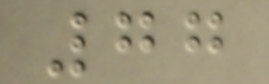77
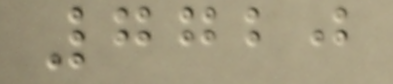7720
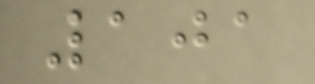101
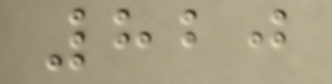820
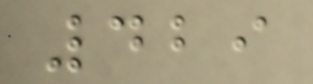429
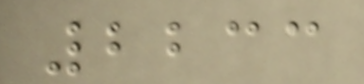2233
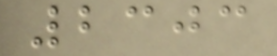2303
